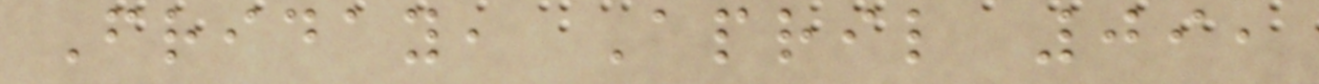Friday, April 09,
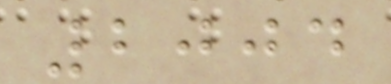2004
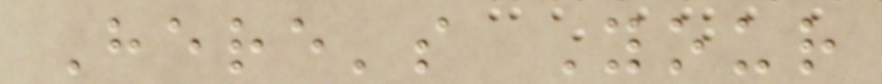Here's Your
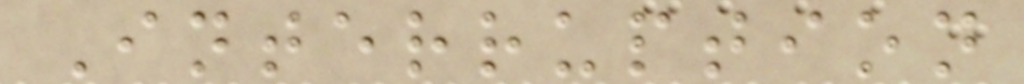Interruption
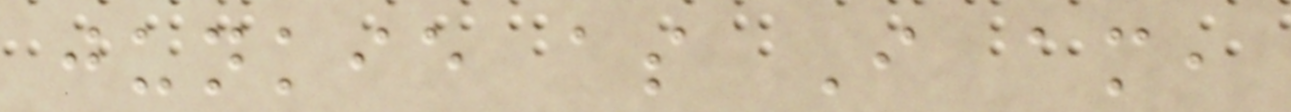junkie as I am,
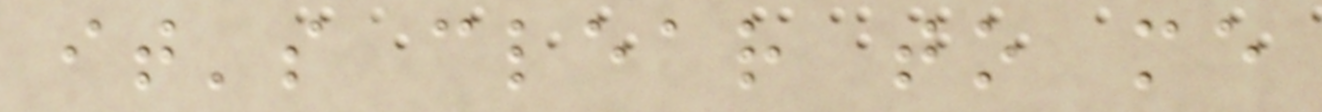it's clear to me
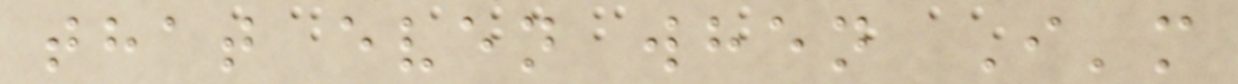that even when I'm
